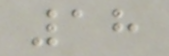18
